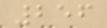256
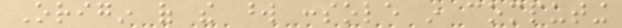Origin of the word console in computing
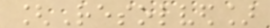[Resolved]
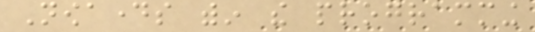Nowadays within the programming
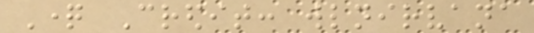Question Credit: wlnirvana
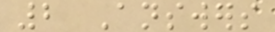2 Answers
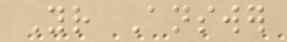Your Answer
